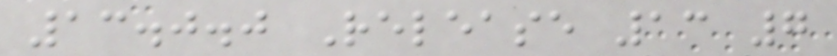13.0.0 Release 13 7
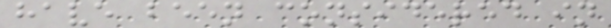have been considered in
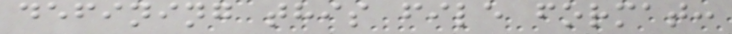defining this file format:
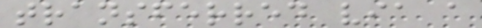transferred via a
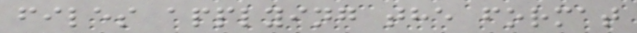files applying the format
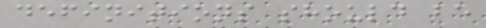definitions should be
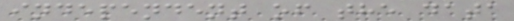independent of the data
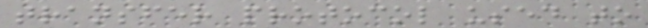transfer protocol used to
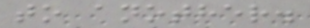to another.
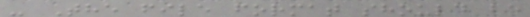- The file format should be
